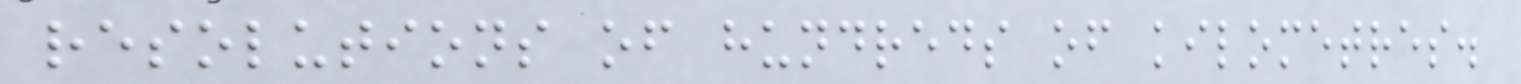resolutions of hundreds of kilometres.
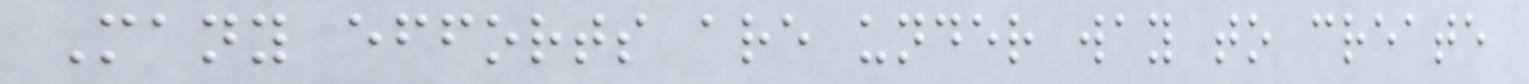Many efforts are under way to create
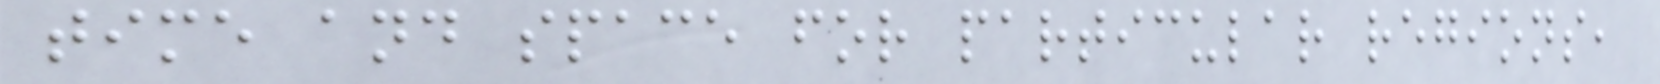time and space for particular regions,
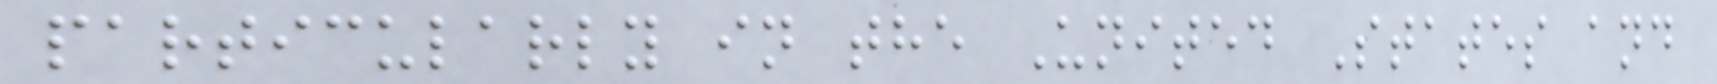particularly in the United States and
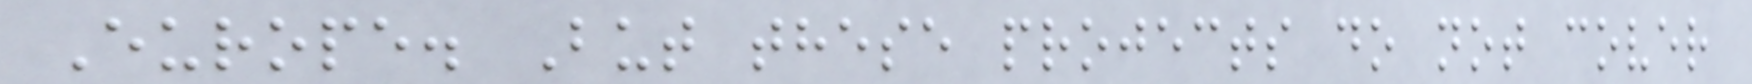Europe. But these projects do not cover
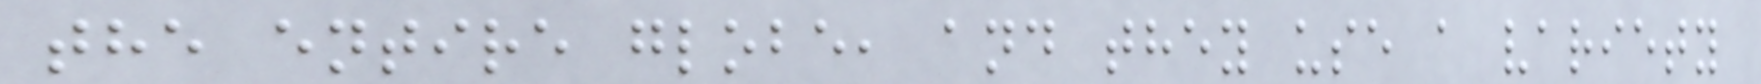the entire globe, and they use a variety
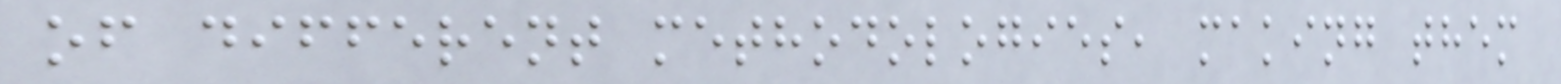of different methodologies, making them
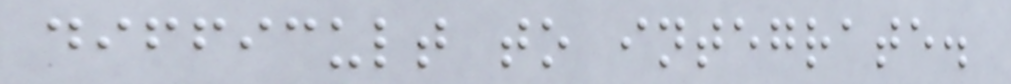difficult to integrate.
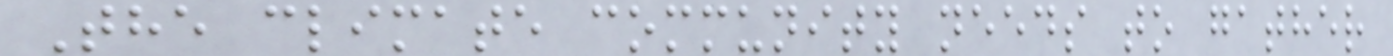The climate community needs to gather
